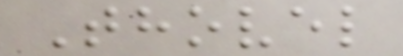Thovel
